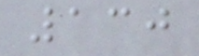130
